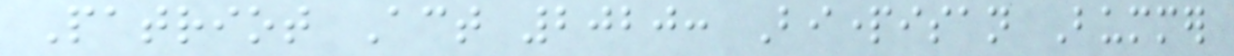Patriot Act 2020: Bipartisan Bummer
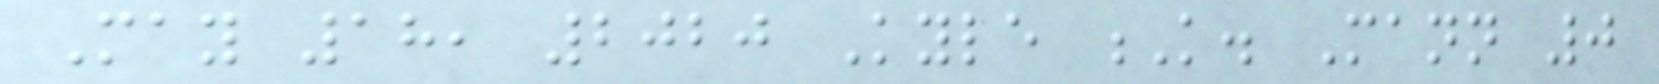May 18, 2020 Kyle K. Mann 0
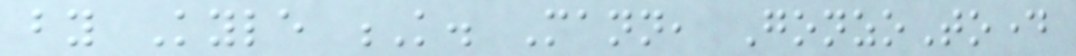by Kyle K. Mann, GonzoToday
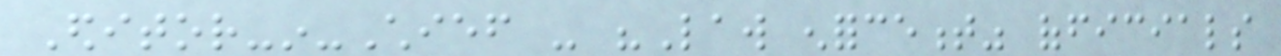Editor-in-Chief - "Law enforcement" officials
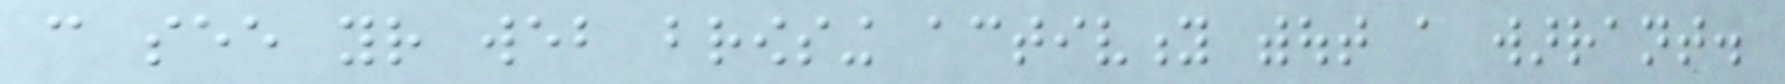can see your web browsing activity without a warrant.
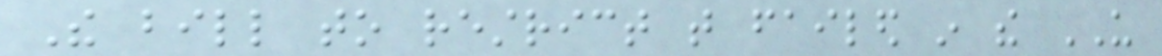The bill to restrict that failed in the US
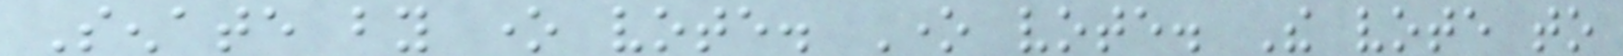Senate by one vote. One vote. The vote to
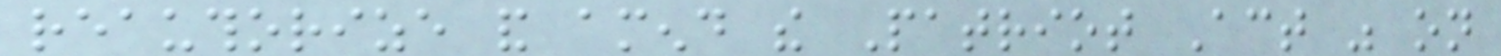reauthorize and amend the Patriot Act was on
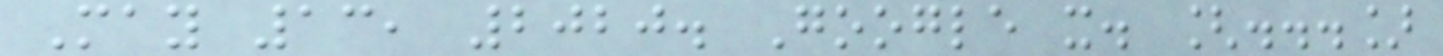May 13, 2020. Google it. [...]
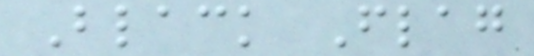Black Flag
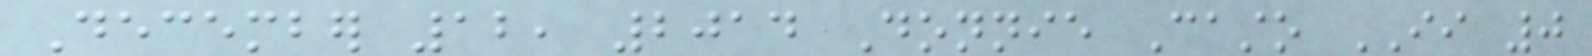December 12, 2014 Donnie Casto II 0
